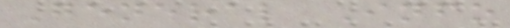General Info
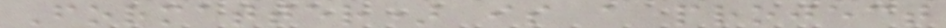Formatter) is a project
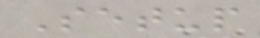Setup
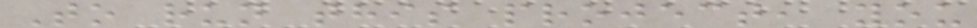To run this project, you
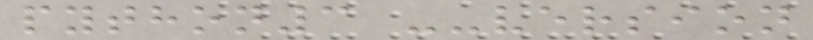python3 --version
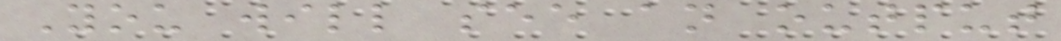You will see an output
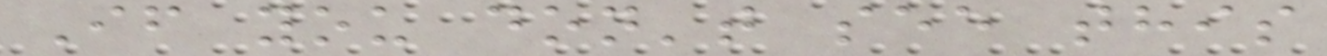If you don't see this
